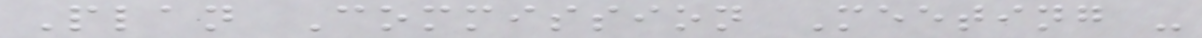Plan Commission Meeting -
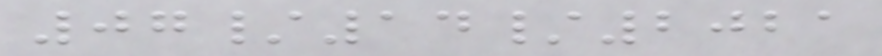07/14/2021
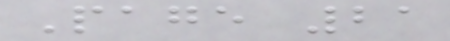Page 21
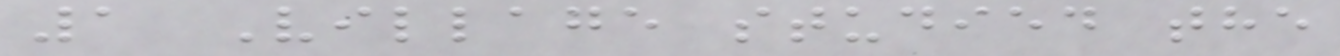1 Village studied the
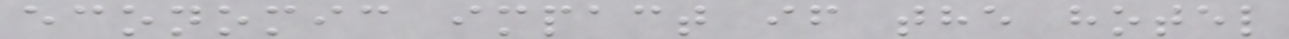economic impact if the hotel
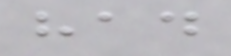had
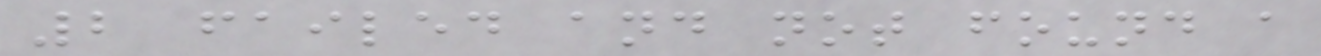2 failed and not found a
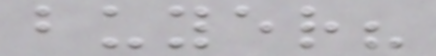buyer?
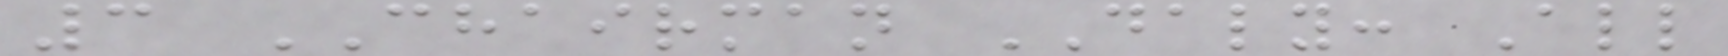3 CHAIRMAN DALY: All
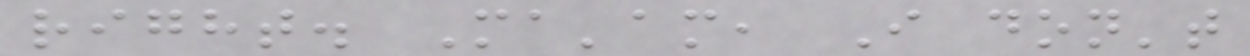right. Ma'am, I don't
